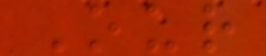Our
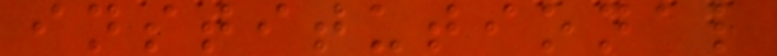institutional
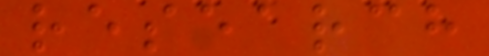research
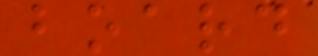board
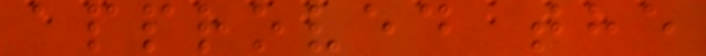approved the
